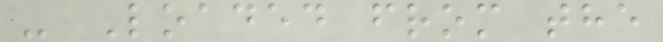- Loaded from the
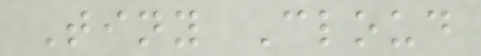Tiny Cloud
